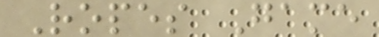Ropes Game
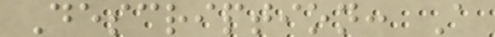Description: A
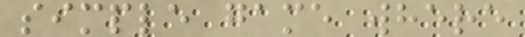simple game where
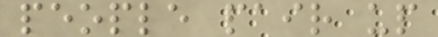people pair up
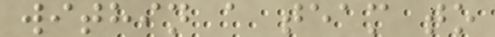within a team to
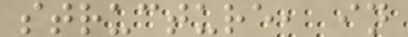structure, in
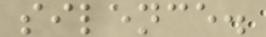silence.
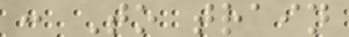: To train
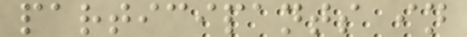participants in
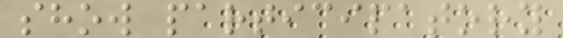show participatory
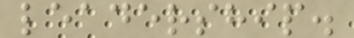leadership.
